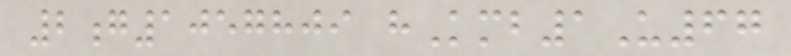2g1057809 hKmb1U67
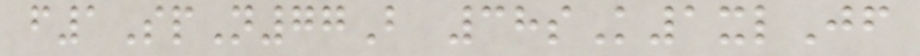f1SpN77B 38sK1xlJf
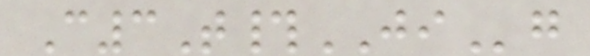C3T#JIg
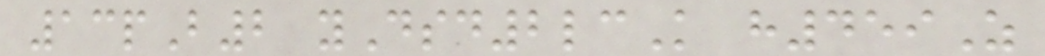13pB2 yDsd2lcK h459Z
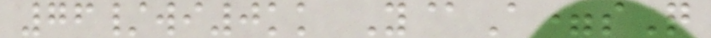76/wi0kk Y@A=sQ
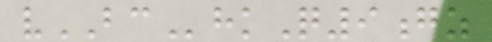vBChkQ9gz
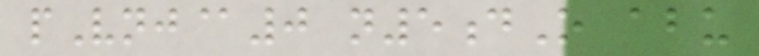pVnj@0 n5dO abu
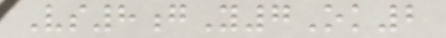Vs8gY7Ok2
